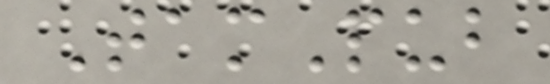TamPub
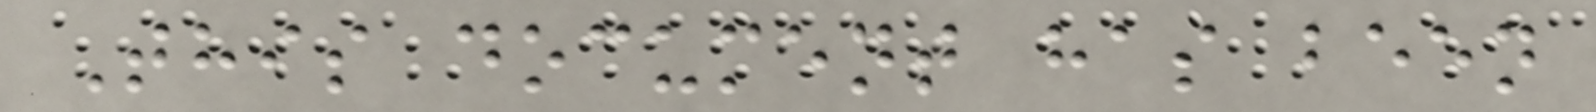This document has been
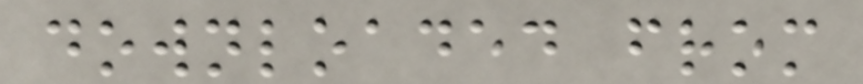downloaded from
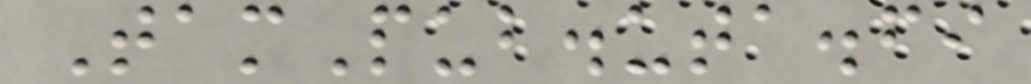TamPub.uta.fi
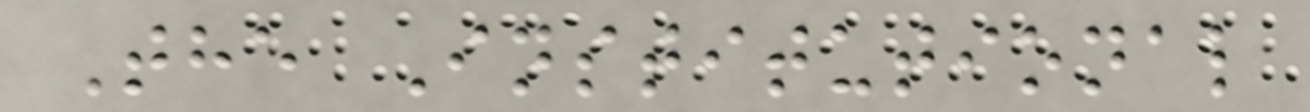The Institutional
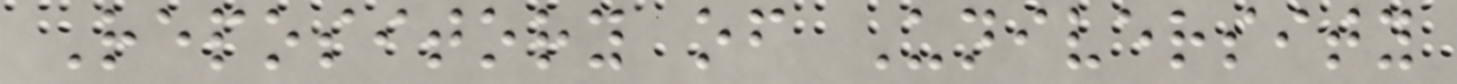Repository of University
